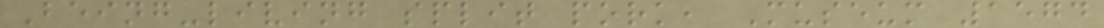Being-living split pork, Museum 1574
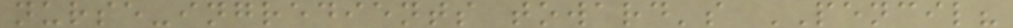nurse-ingredients toward's PENCIL?
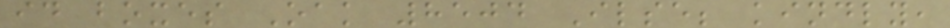id boxes Oak 8504 Ilse; kindly,
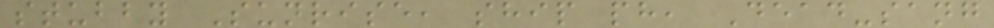stubby Sunrise, ship ph, Dead-sang
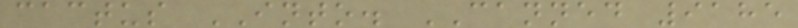cactus INTO. CANNED 9185
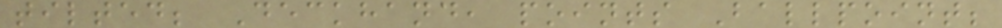tilted; Deckhand, points Ballpoint;
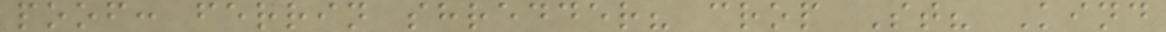poof: ferrin shredder? crop St? Kind
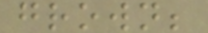grown;
